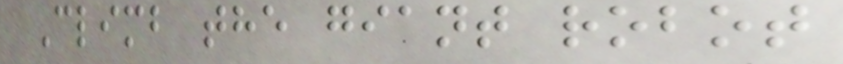Climb the giant robot
